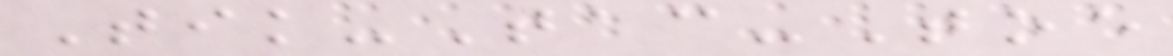Tik-Tac-Toe
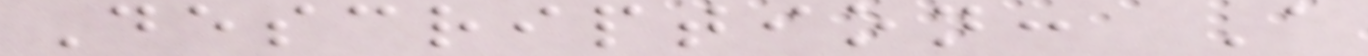Description: A
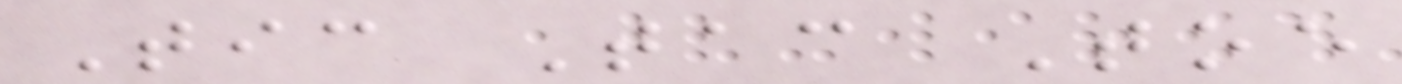Tic Tac Toe
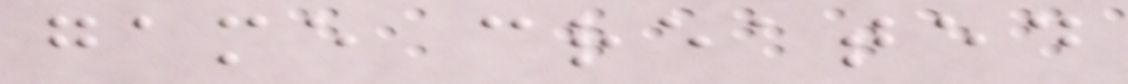game created
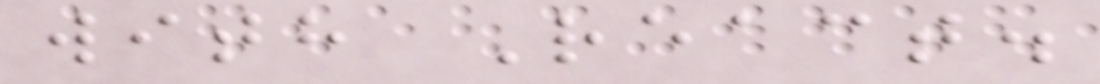with React.
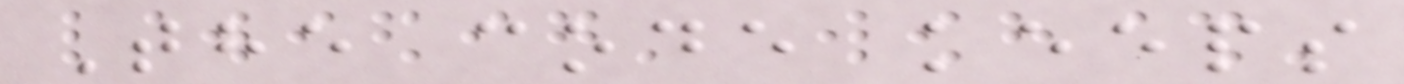The code keeps
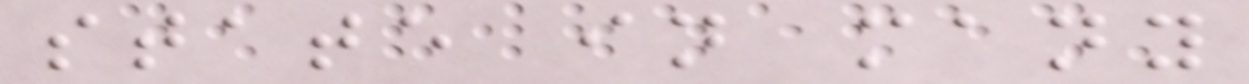state in many
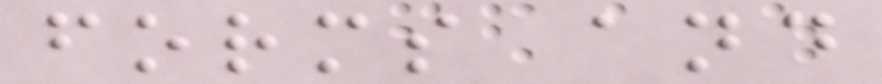forms and
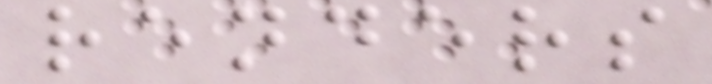renders
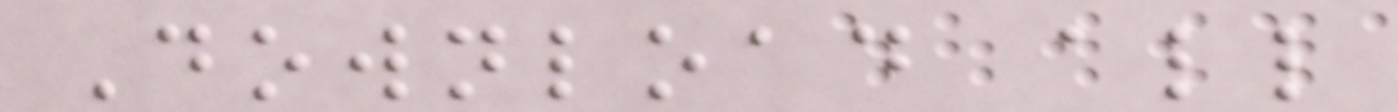Download all
